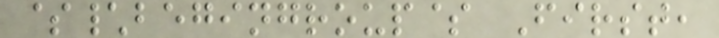$\begingroup$ First,
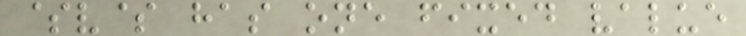$v$ has one fixed value
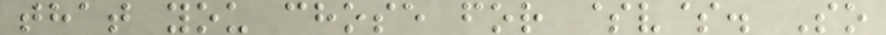that you chose for $v$. So
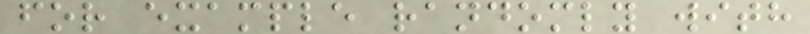for example randomly with
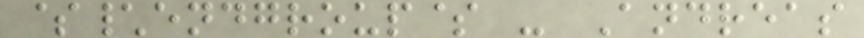$\endgroup$ - Andreas
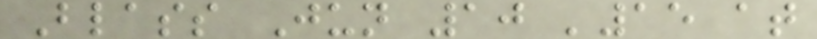Blass Jun 10 '15 at
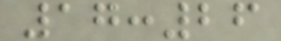17:26
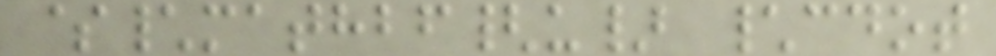$\mathbf{u} \cdot
